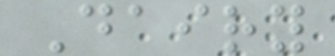Dairy
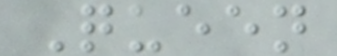Queen
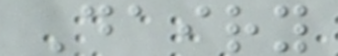Dairy
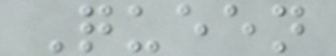Queen
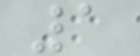1
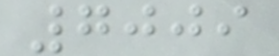7009
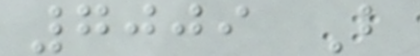7009 B
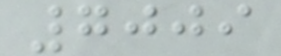7009
